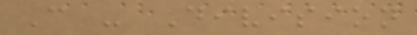C - Division
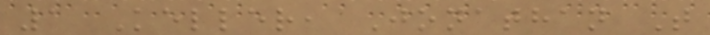1 Keller, Jonathan T
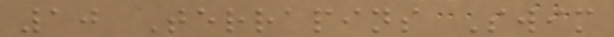10 Terrapins Swim
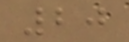20
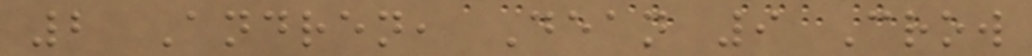2 Andren, Dean 9 Crow
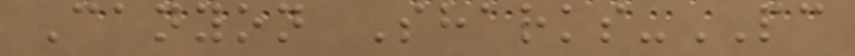Canyon Sharks-PC
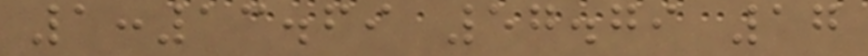1:13.69 57.79 17
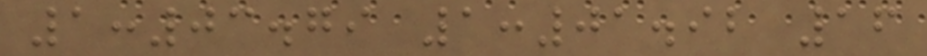1:03.79 1:01.92 16
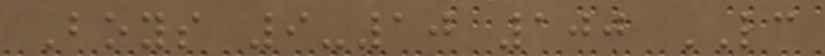Boys 9-10 100 LC
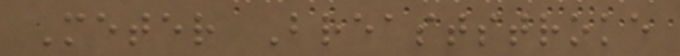Meter Breaststroke
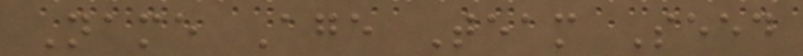Name Age Team Seed
